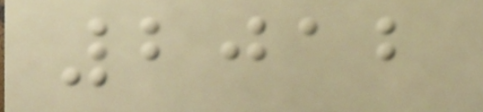2012
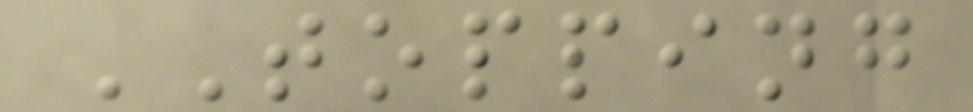TOPPING
